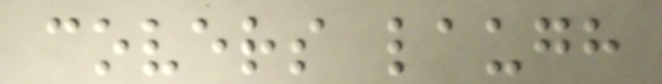covers laugh
